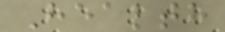Health
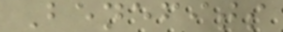Benefits
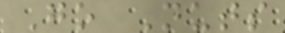Go Nuts
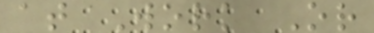at Work Or
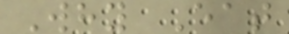Why Eat
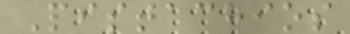Pistachios
